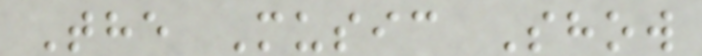The Music Show
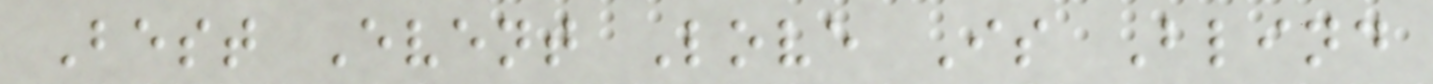Best Event Love Is Blind
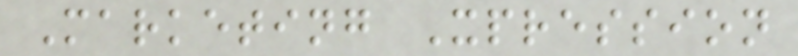Marketing Xpression
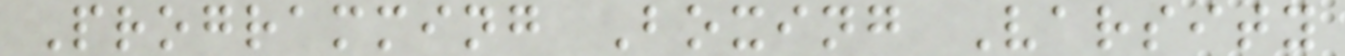Programming Boxing Varsity
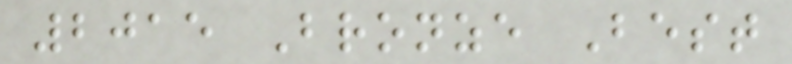2015 Bronze Best
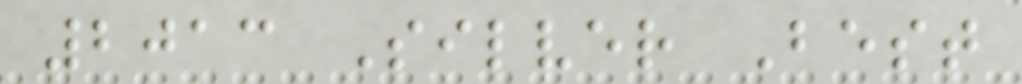2013 Silver Best
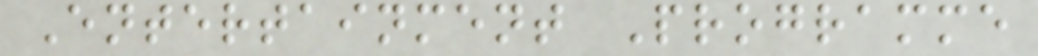Entertainment Programme
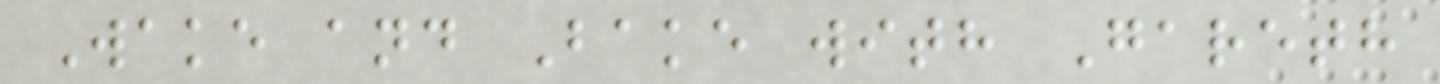Wake and Bake with Gareth
